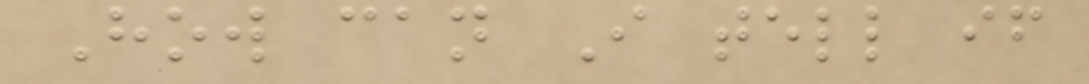How can I tell if
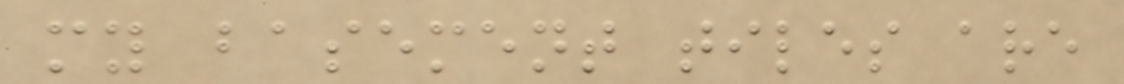my basement tiles are
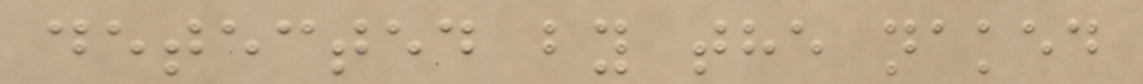detected by the naked
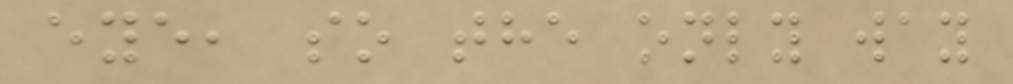eye, so the only way
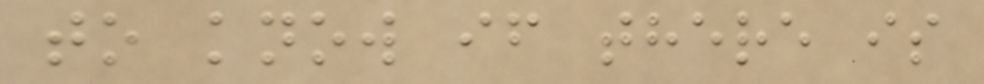to know if there is
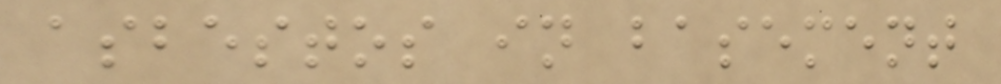asbestos in basement
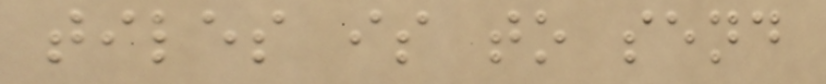tiles is to send
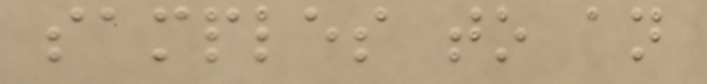samples to an
